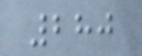280
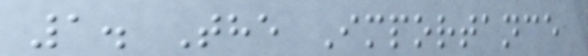1. The Importance
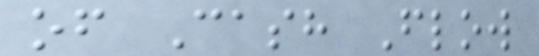of Cash Flow
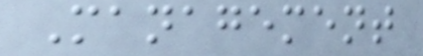Management
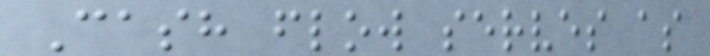Cash flow serves as
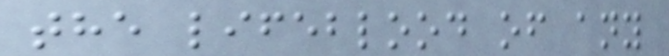the lifeblood of any
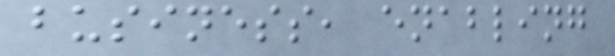business, enabling
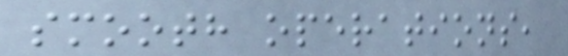smooth operations,
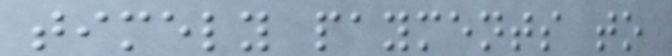timely payments to
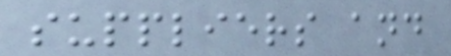suppliers and
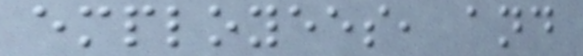employees, and
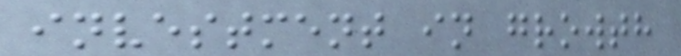investment in growth
